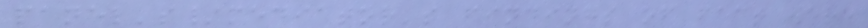panel's/mediator's findings of fact were
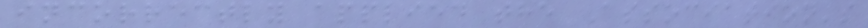incorrectly applied the Association's
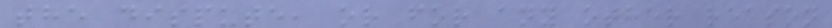the dispute, or for any other reason
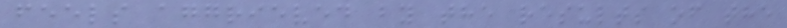feels aggrieved by the results of the
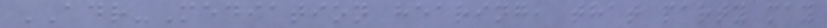ADR-Mediation hearing, that party may
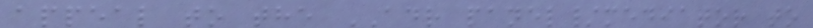appeal to the ADR panel/mediator to
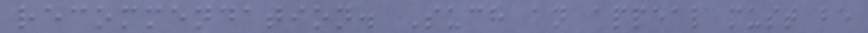recommendation. Such an appeal must be
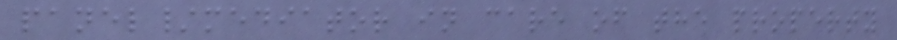panel/mediator in care of the property
